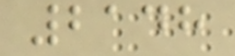2148
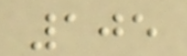105
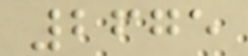2675
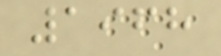1968
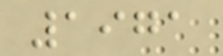1971
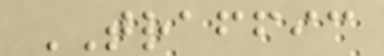TRAFFIC
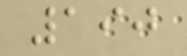190
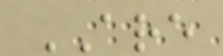ARE
